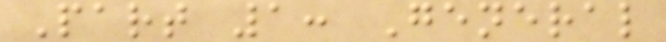Part 1: General
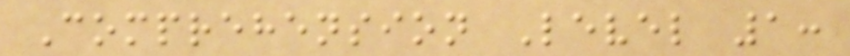Comprehension Level 1:
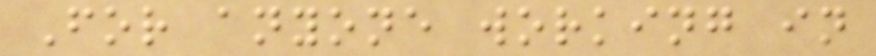For anyone working in
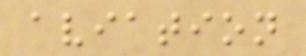aviation
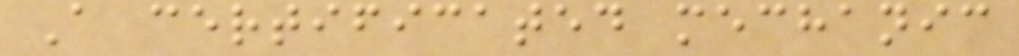A certificated mechanic
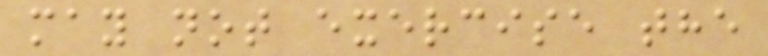may not exercise the
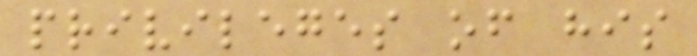privileges of his
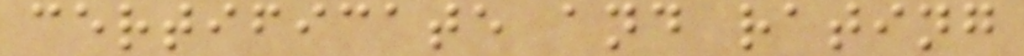certificate and rating
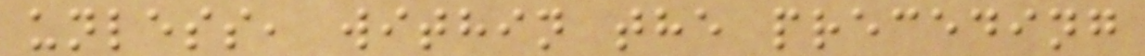unless, within the preceding
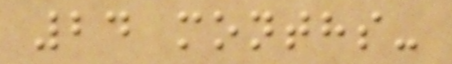24 months-
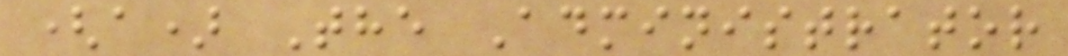(a) The Administrator
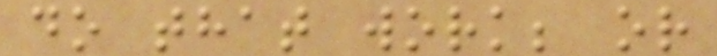do that work; or
